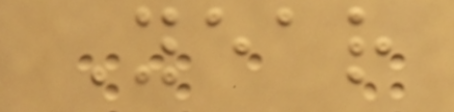Year
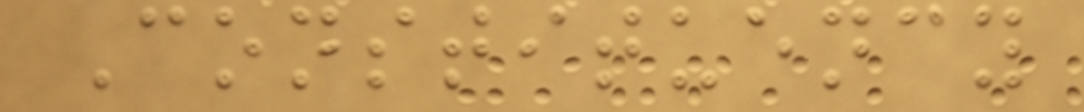Constituency
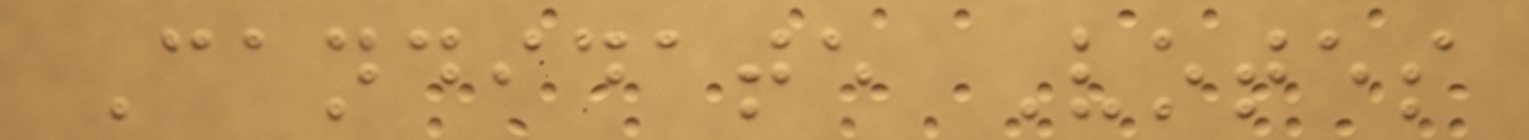Candidate Votes
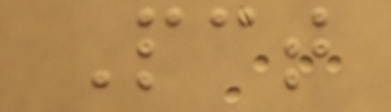Pct
